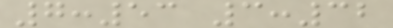7:53 3:32
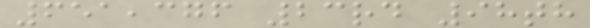651,376 23rd 98th
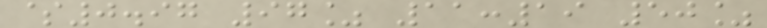$0.97 97% 11:19 50%
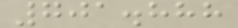701.888
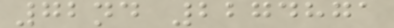72nd 2274871
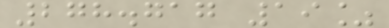278.717 19%
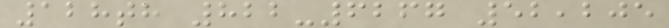128th 822-6267 52,205
